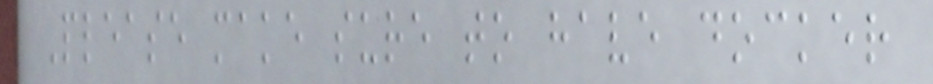Please make sure to have docker
